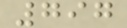797
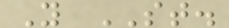Y ST.
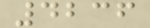4236
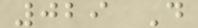029 D
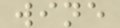wine
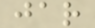jar
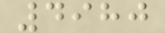4980
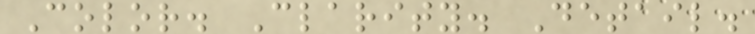Color. Clarity. Detail.
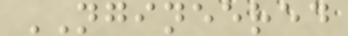NGINEERED
